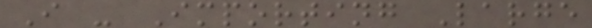I - Importing Large
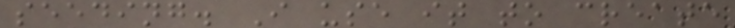seeding. I use it to create
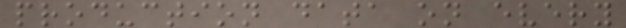production data on every
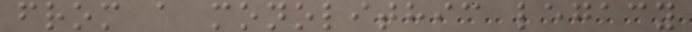from a monolithic legacy
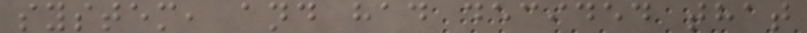system, and had decided that
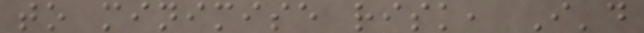to minimise risk, I'd
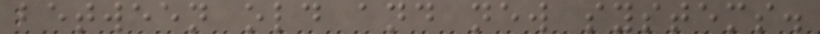between old and new systems.
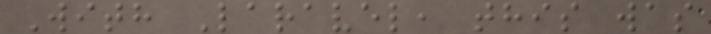With Laravel, this was
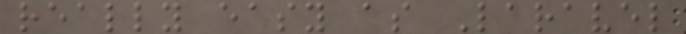really easy as Laravel
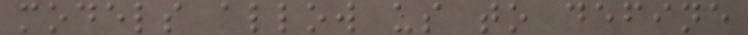models allow us to define
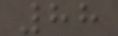88
